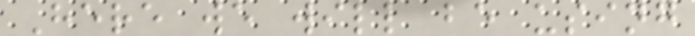Here we will be using
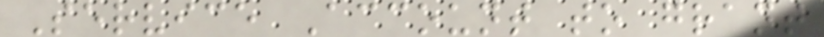Service Account to grant
